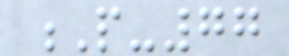P-77
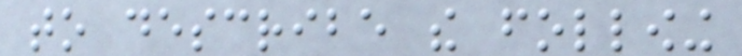to describe the following
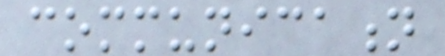communication
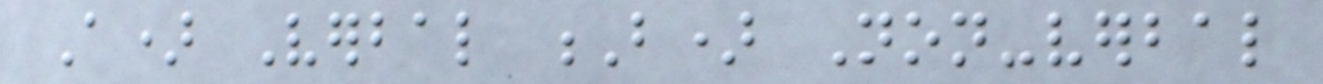A) Verbal B) Non-verbal
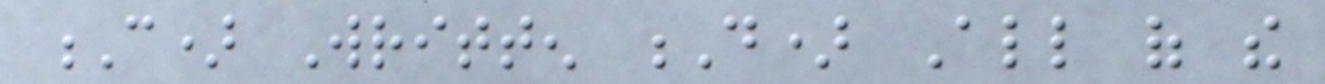C) Written D) All of the
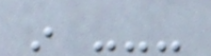in ---
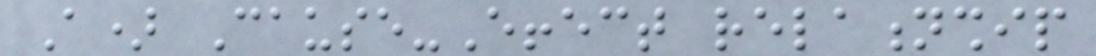A) Cause-Effect relationship
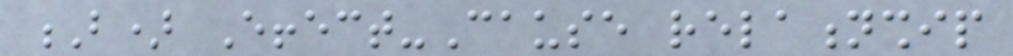B) Effect-Cause relationship
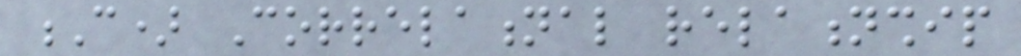C) Correlational relationship
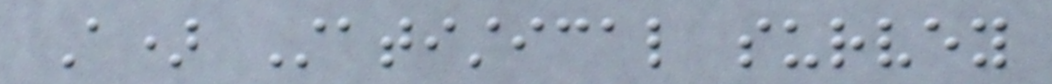A) Statistical survey
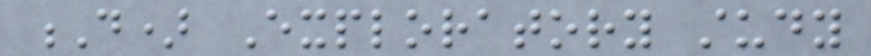D) Exploratory study
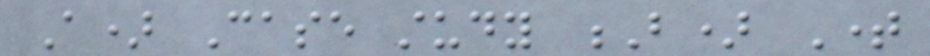A) Case study B) Time
